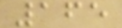165
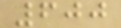600
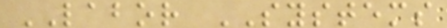LABOR SYSTEMS
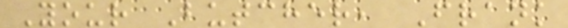Your Butcher, Frank
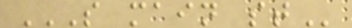S MAIN ST
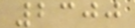2300
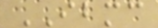IBMC
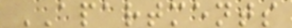APARTMENTS
